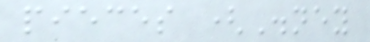pieces (Disney
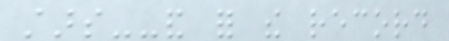stars--and for the record
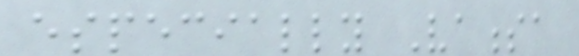especially Vanessa
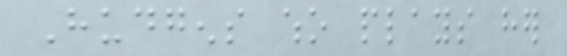Hudgens who plays her
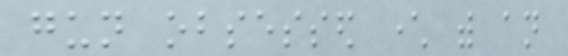gun obsessed character with an
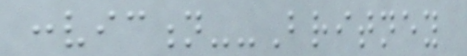conviction--Britney
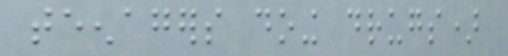teenagers doing drugs)
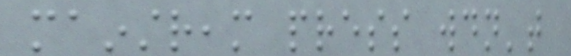mainstream press wouldn't
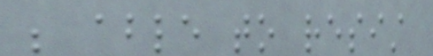be able to resist
